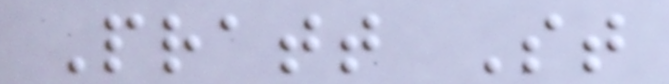Pratt St
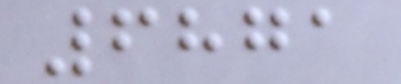6871
